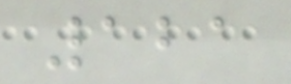121
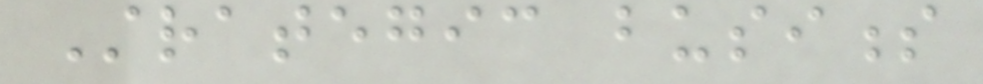Strategic business
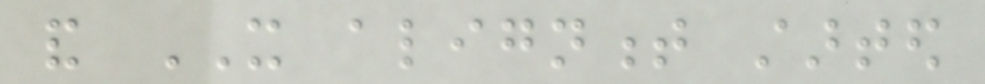and IT alignment started
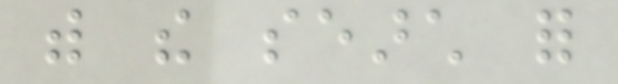with the search for
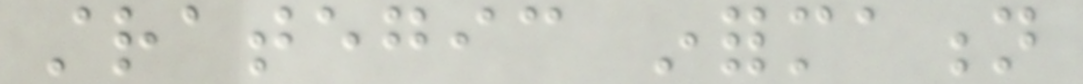strategic information
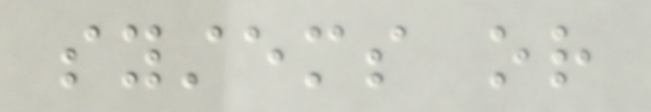systems or
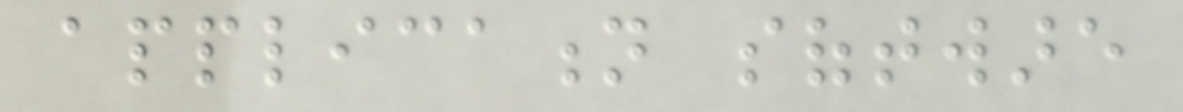application software
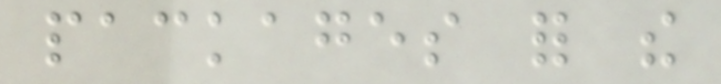packages for the
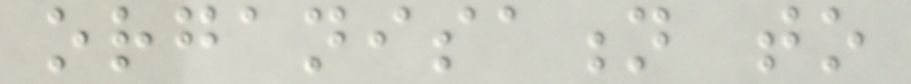organisation to
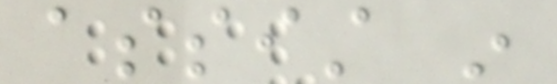assist in
